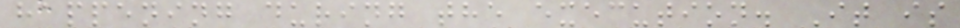happening during the execution. It is
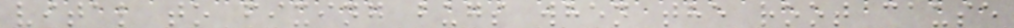vital to fixing bugs when the root cause
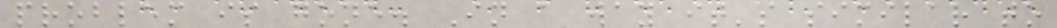problem is gone. In a way it's similar to
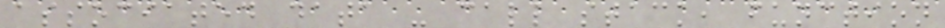associated data - call stack, function
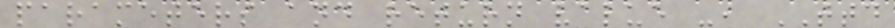parameters and return value -, TTD
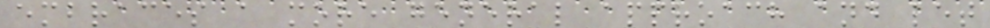embraces a more general approach and let
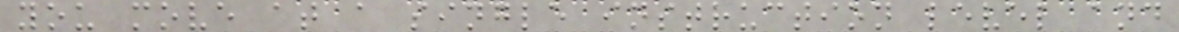you move at a single instruction level and
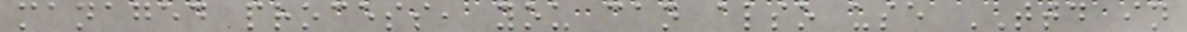managed process, you can also use TTD in
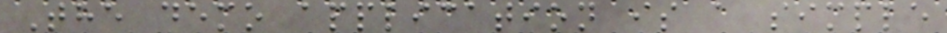The demo application is a simple
